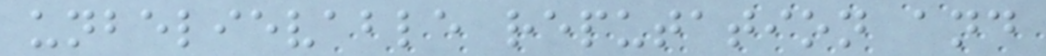unbelievable reputation and
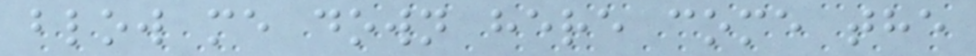blow me down here come the
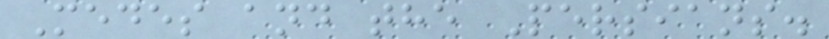Medes and the Persians.
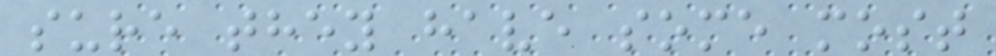sure they have some most
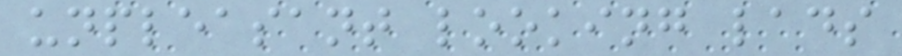unpleasant looking lads
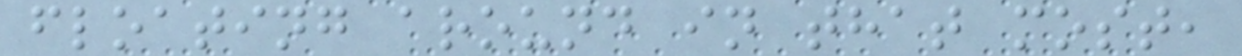floating around in that most,
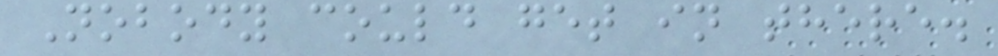Nobody could get in there.
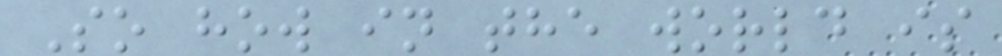So how in the world is
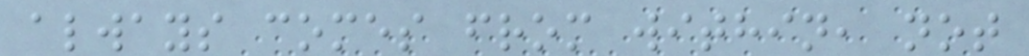always comes from within, not
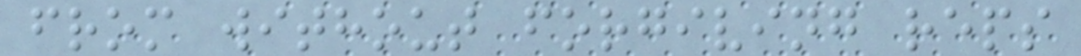from without forgiving reps
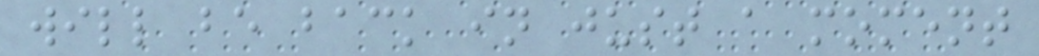will be back in just a moment
